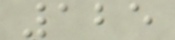125
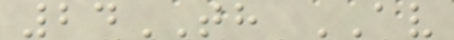24TH AV
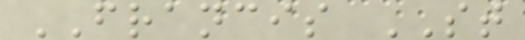FRANCIS ST
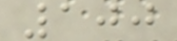100
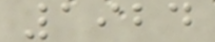1924
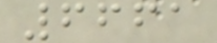6661
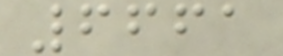6661
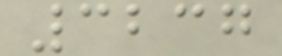3237
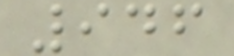946
